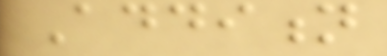Addition
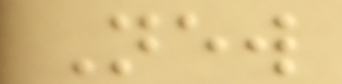New
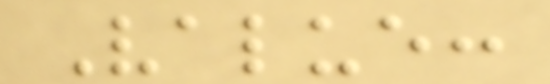Value:
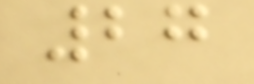27
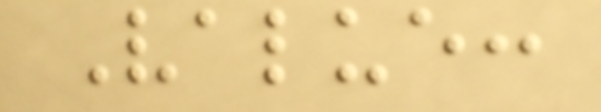Value:
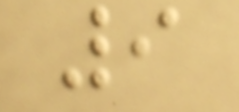9
